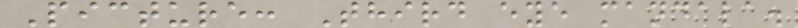Picture: Third eye mandala.
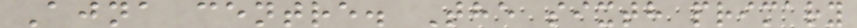Ajna centre. The sixth primary
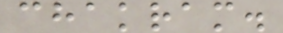chakram.
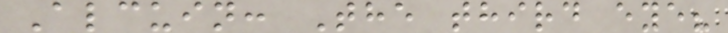Alcuin: The third eye?
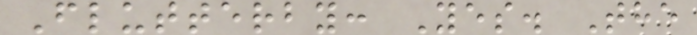Flutterby: Yes. The
